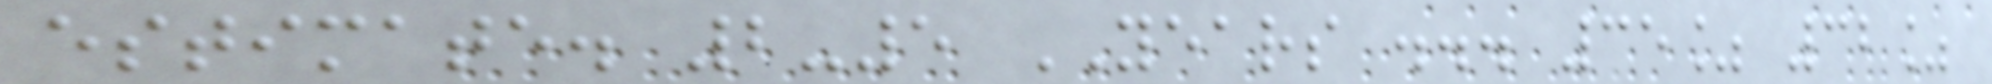estimate. 2-5 YEARS ... 35% 32%
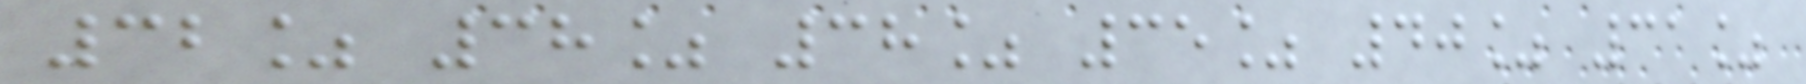32% 38% 38% 35% 40% 31%
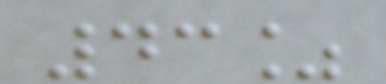43%
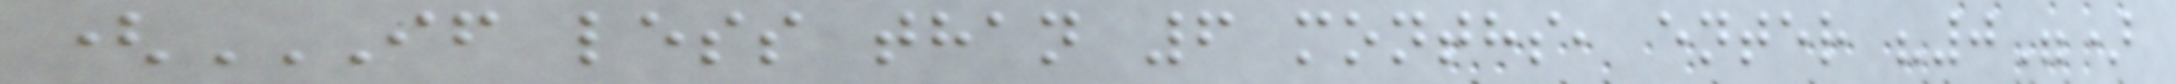(IF LESS THAN 6 MONTHS, ENTER "0")
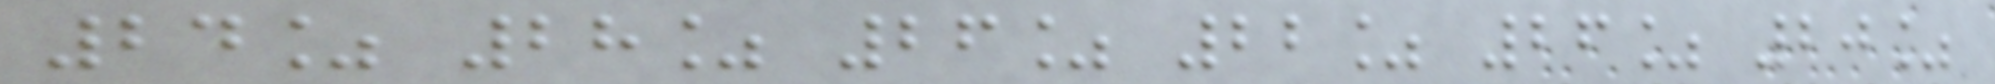24% 28% 26% 22% 26% 20%
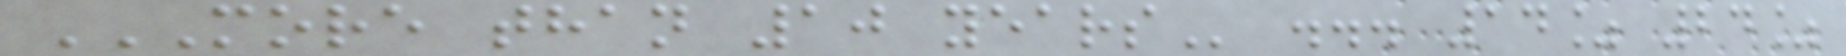MORE THAN 10 YEARS ... 14% 24%
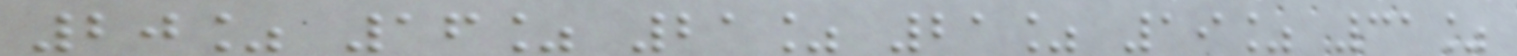20% 16% 21% 21% 19% 31%
